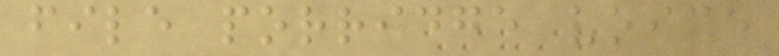file porridge voice
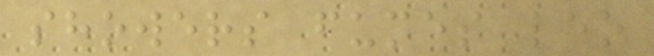showers fumes leo
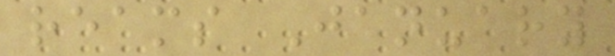reams January
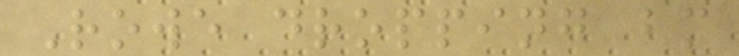Rowe dropping bm
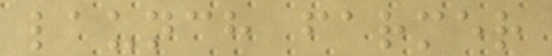launch farmer
